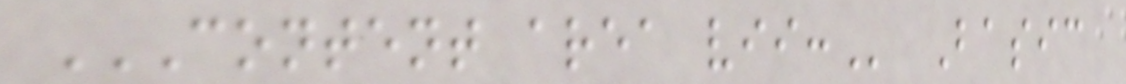CONTENT AREA VII: Basic
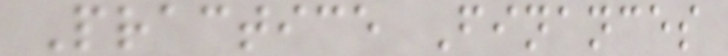Practice Finances
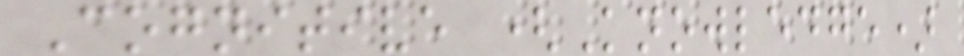Cognitive (Knowledge)
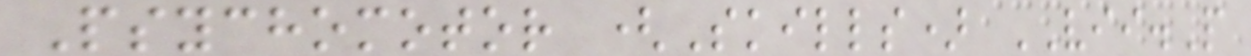Psychomotor (Skills) VII.P
